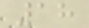18
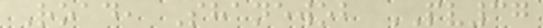Road, Shanewob PV37
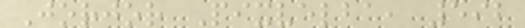Jorjor Pixvelba, 592
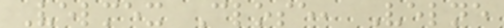Velmex Close, Velne
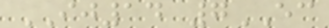IJ14 7EC
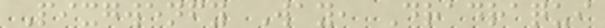Pixgwenfy Way, Dradraqui
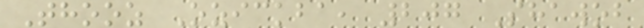Thooz Ozickba, 207 Shawob
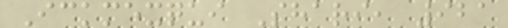Ickmexqui Shari, 921
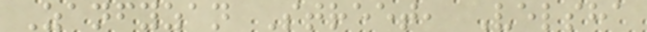Zanfyzan Street, Velsha
